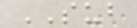SUB
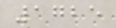1725
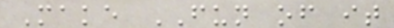Make FUN of it
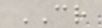CR
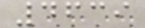4639
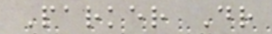Parker Dr
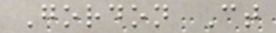Gordon Ct
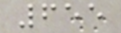655
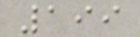199
